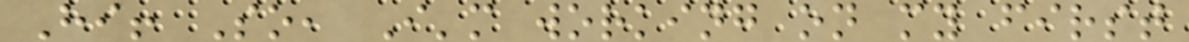Hi! So, I'm working on my first
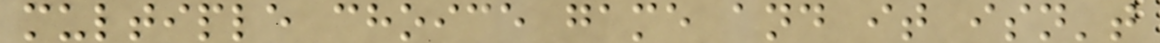multiple choice game and it isn't
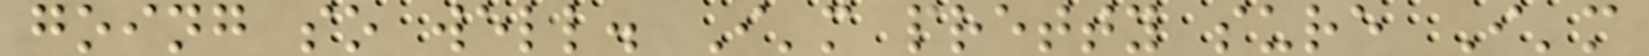going so well. I'm pretty sure I'm
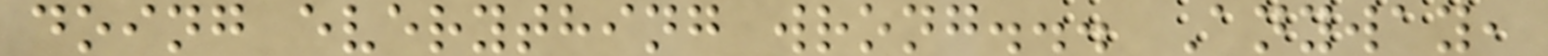doing everything wrong... Anyway,
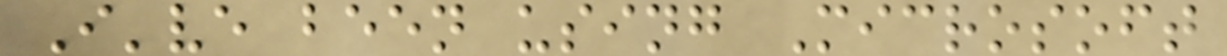I've been using Microsoft
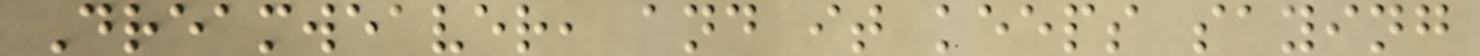Dreamweaver, and it keeps saying
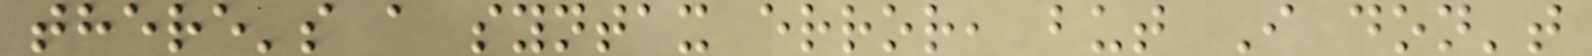there's a syntax error, but I don't
